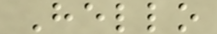Hello
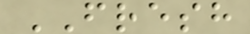FRESH
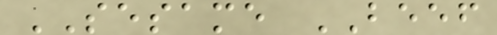SESAME BEEF
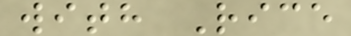with Rice
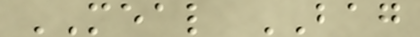MEAL BAG
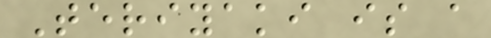Teriyaki is a
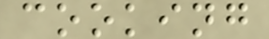cooking
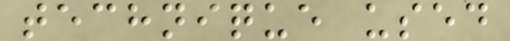technique used
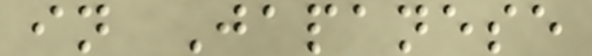in Japanese
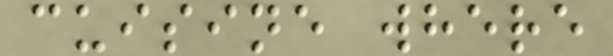cuisine where
